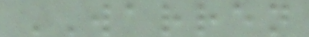WARREN
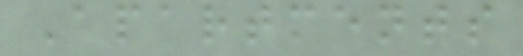Apartments
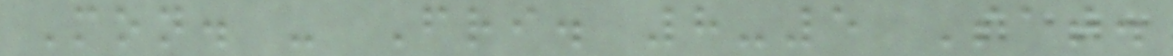Mon. - Fri. 8-5 Sat.
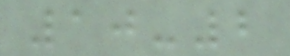10-2
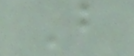B
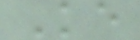Ke
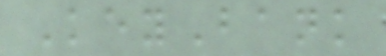KeyBank
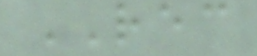REC
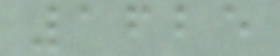1625
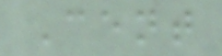Cent
